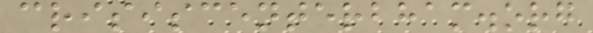crisiscenterbham.org
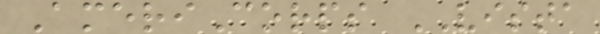AmeriCorps VISTA
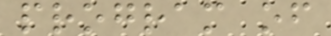program of
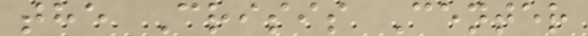the Crisis Center
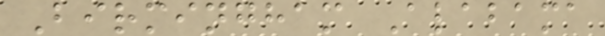Birmingham Alabama
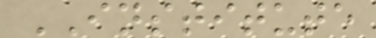INSTITUTE
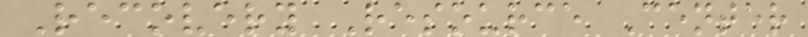Recovery Resource Center
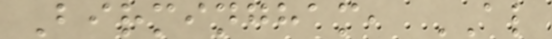Birmingham, AL
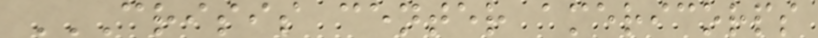CRISIS CENTER AMERICORPS
